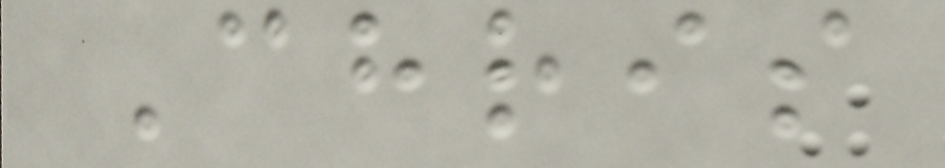Chris
